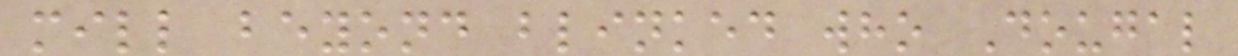mill beyond blinked who Dougal
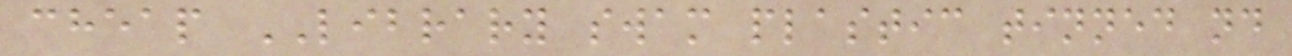cheap LIBRARY swam plastic tinned nd
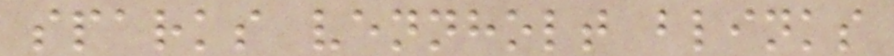sparks vennholt blinks
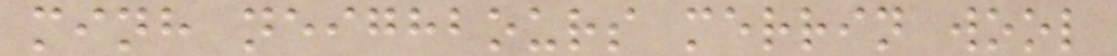minh neighbours merrin wool
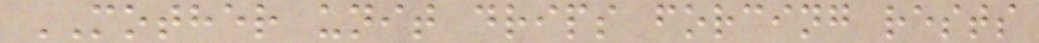MOTHER unit drips forcing rests
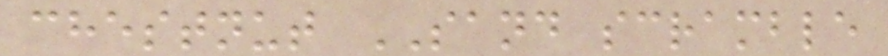chestnut SAND scramble
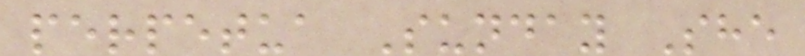perpetua Sunday She
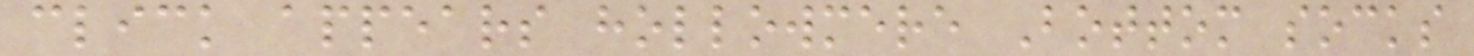click appears hollowmere Bottom socks
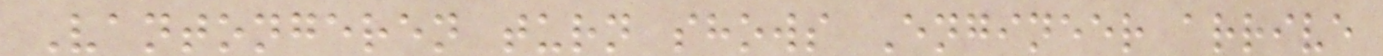Vantongeren turn shows Engineer arrive
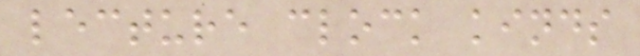lecture clock kinds
